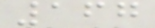167
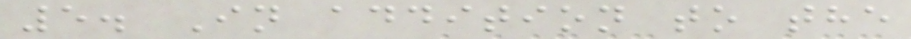5. In addition to the
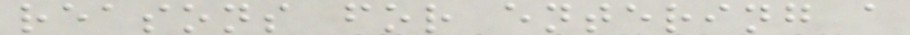reasons for entering a
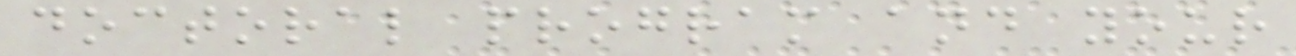doctoral program and your
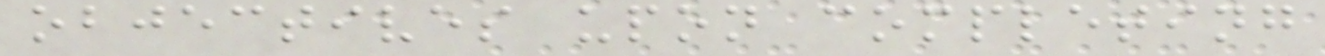objectives upon completing
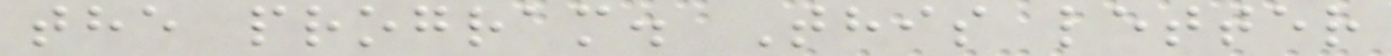the program. This letter
